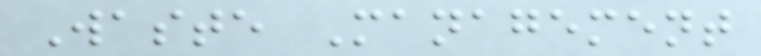Waste Management
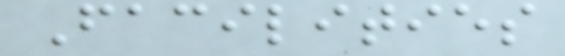Facilities
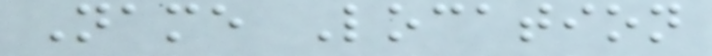Name Location
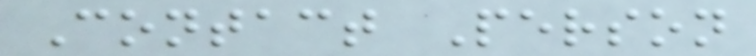Contact Person
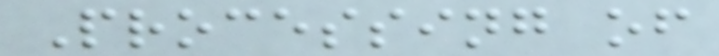Processing of
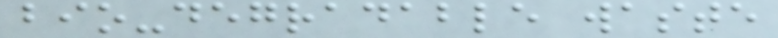bio-degradable waste
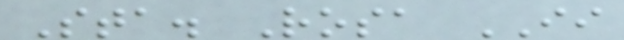Sta. Rosa II
